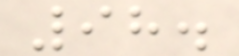98.
